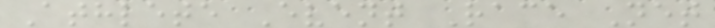Athlete Event Race Net
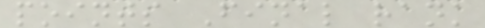points Final rank
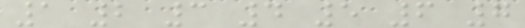1 2 3 4 5 6 7
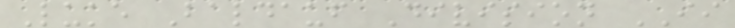Luke Baldauf Division II
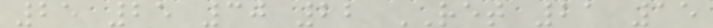25 25 30 22 RET 21 15
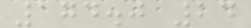174.0 24
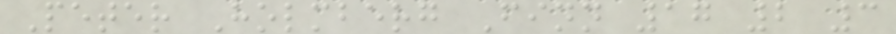Peter Holmberg Finn 17 2 3
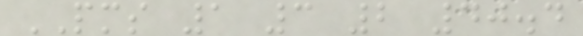PMS 1 3 2 40.4
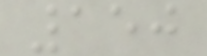150
